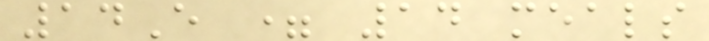14E = 14 meals
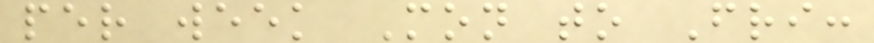per week Mon to Fri:
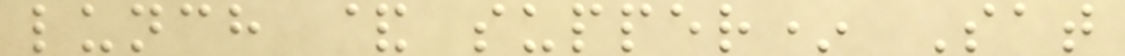lunch & supper* Sat
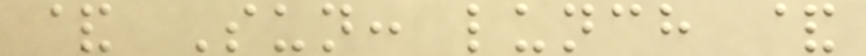& Sun: lunch &
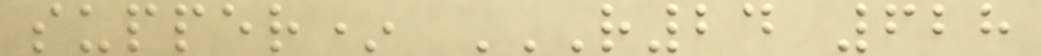supper* R24 628
